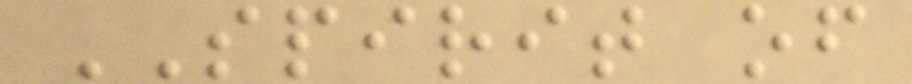SPIRIT of
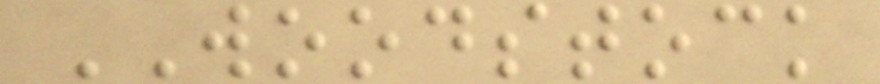WOODSTOCK
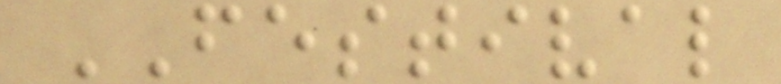FESTIVAL
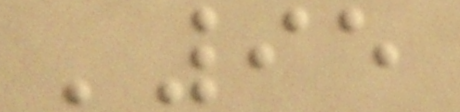'95
